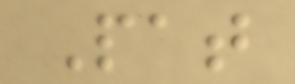Pat
